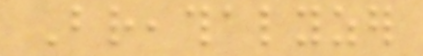Breathalyzer
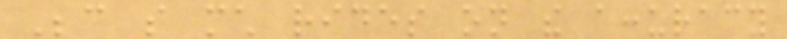Because so much rides on the accuracy
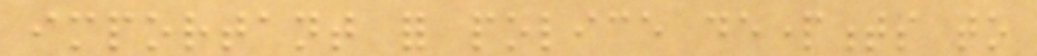important for police departments to
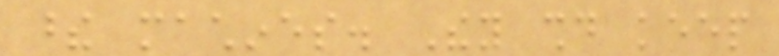these machines. They should keep
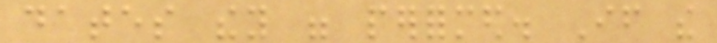dates they were performed. If the
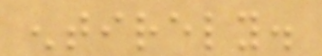entirely.
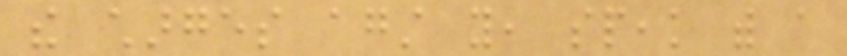the charges against you, speak with a
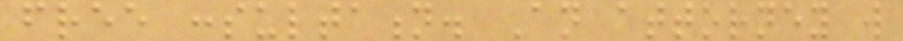free consultation. An attorney will
